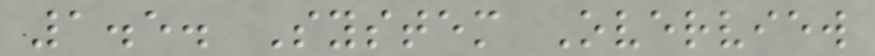1.5. System Overview
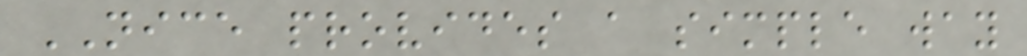NICE provides a simple way
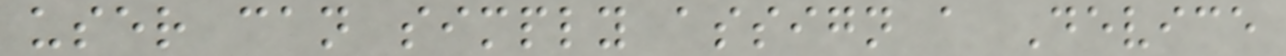user can simply assign a Device
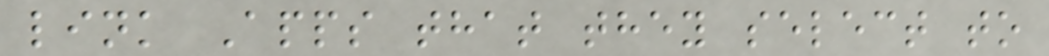link Apps that they select to
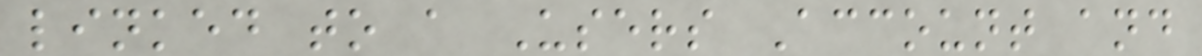linked to a Users Account and
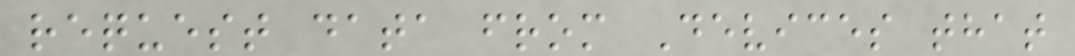request data from Devices that
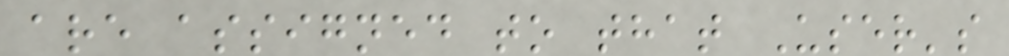are assigned to that User's
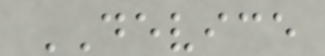DEVICE
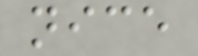nice
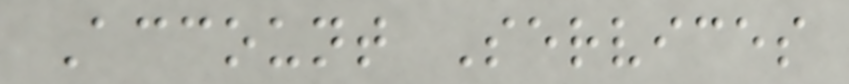Account Services
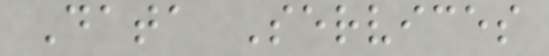Data Services
